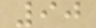90
